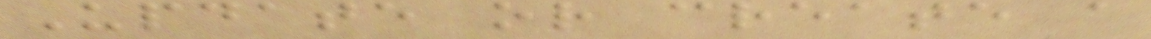Update or create a
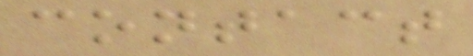contact
